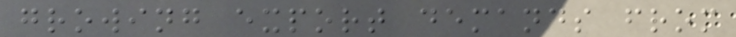growing export demands from
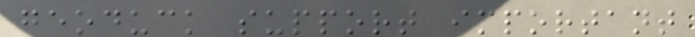geoduck support important
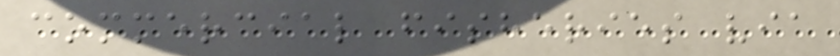commercial fisheries via
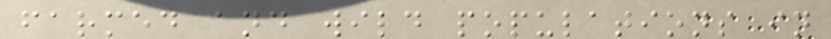farmed and wild populations in
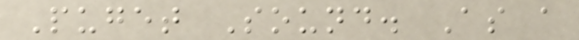Puget Sound. As a
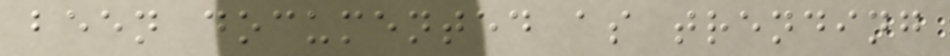been documented as trending
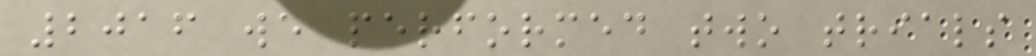2016 we performed two trials
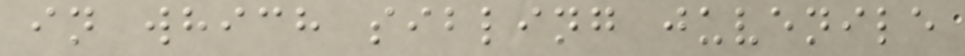in which sibling juvenile
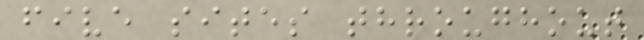five sites throughout
